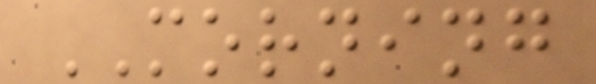MORNING
